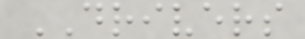DRIVERS
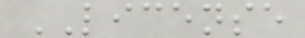LICENSE
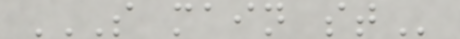S MAIN ST
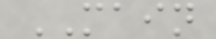MAIN
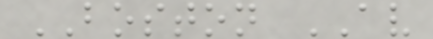BOSTON AV
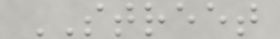STREET
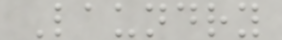Laundry
